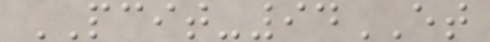PCIT-94ET
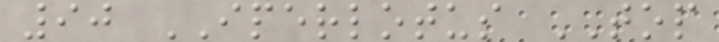90 IPERLOTUS TOP
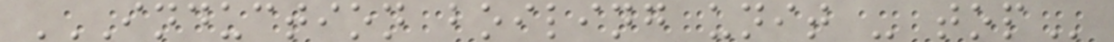INDUCTION BOILING UNIT - TOP
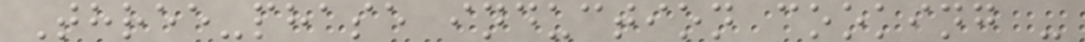Three-phase induction cooking -
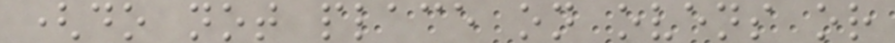(do not place on ovens or
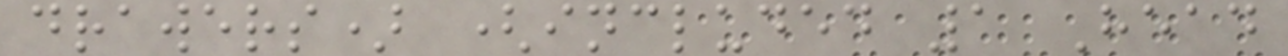drawers) (included 1 Head
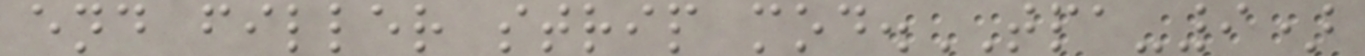end filler strip mod.TPA-9)
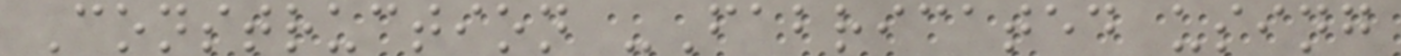Construction -Fabricated using
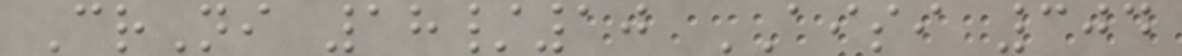CrNi 18/10 AISI 304
